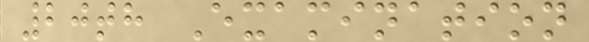20th Examination
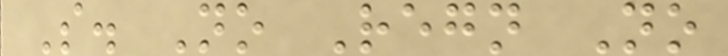S. No Regn No
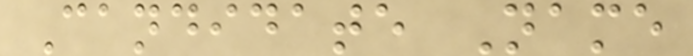Candidate Name
